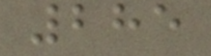285
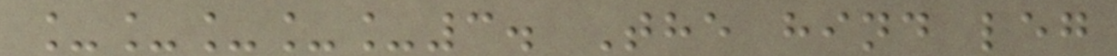_____3. The hind leg
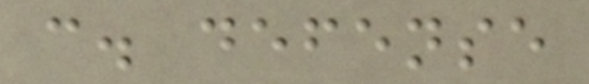c. defense
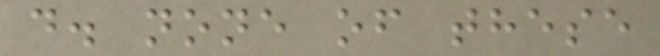d. none of these
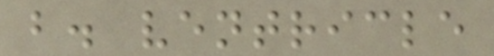b. ventricle
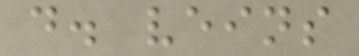d. veins
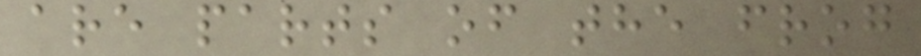are parts of the frog
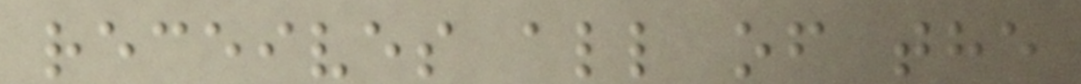receives all of the
